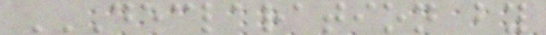DECLARATION BY
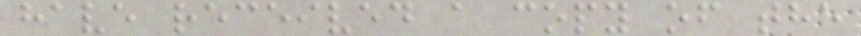have received a copy of the
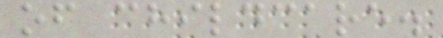of childcare.
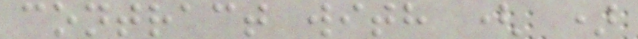contract with ( )
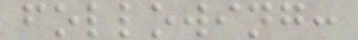following:
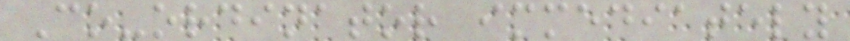Co-ordinator immediately
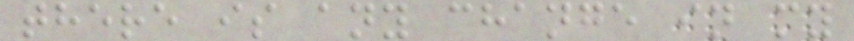there is any change in my
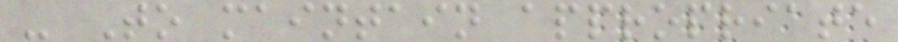- To maintain appropriate
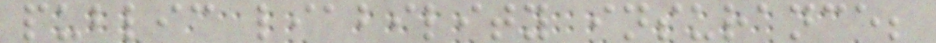public liability insurance;
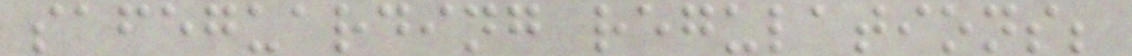safeguarding regulations;
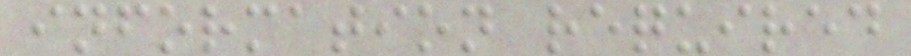information required
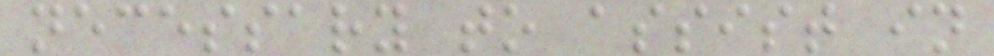necessary to assist in
